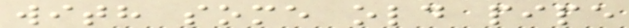with some old pipe
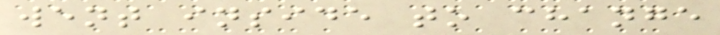went inside to change
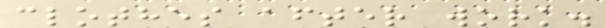clothes after work.
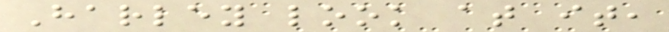Harley look at it,
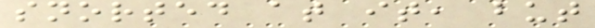snorted at it, but
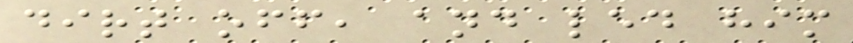dirt off, and led him
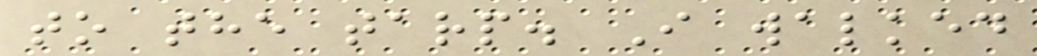to the tarp. I walked
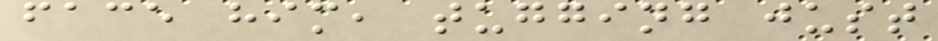face him, tugging just
